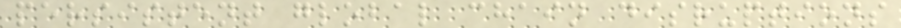persistent global chain disruptions
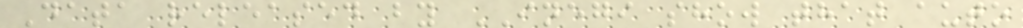Data released by INEGI show that auto
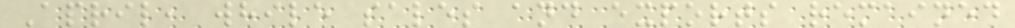April, while sales and exports remained
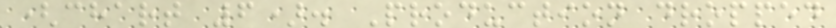(chart 6). Production dropped
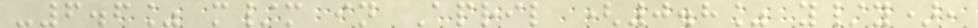-6.6% m/m in April (0.8% y/y),
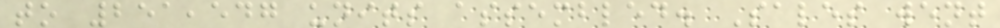to 251,547 units assembled. Sales went
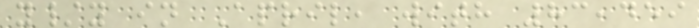y/y in April, with 83,459
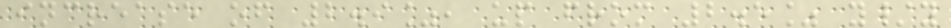increase of 2.9%, up from 2.5% y/y
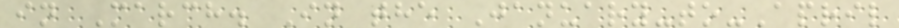in March. In the January-to-April
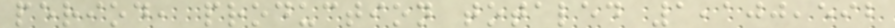period, production totaled 1,100,592
